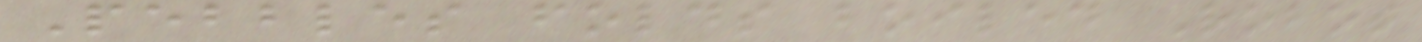Pebbles folds boiled Robot
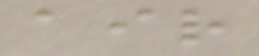air
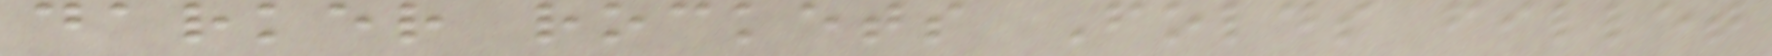darker rockets Folds fillet
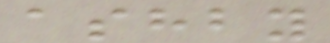ashby
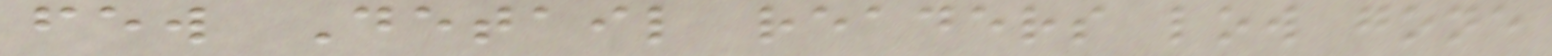few Detail readers low gone
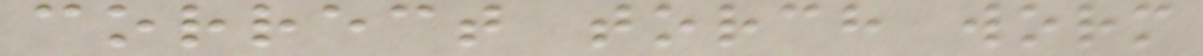correct torch worm
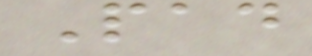Pad
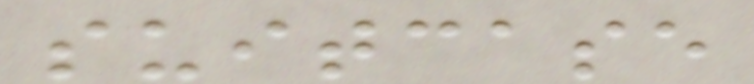suitcase
